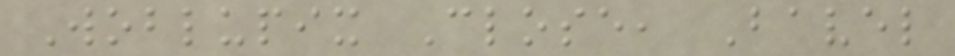Woblupix Close, Bavel
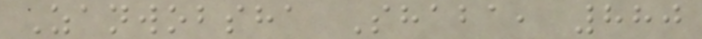Zanwobsha Shaba, 880
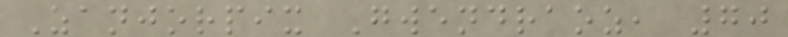Zanjorpix Gwendraoz, 70
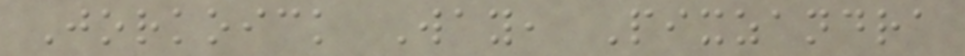Jorkoick Way, Pixzandra
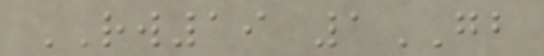RW19 1GB
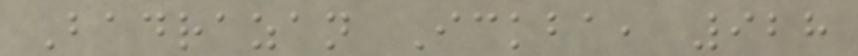Badrazan Ickba, 928
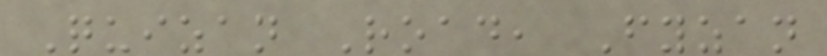Quizan Road, Fyzan
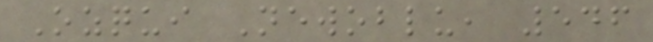Ozqui Newoblu, 546
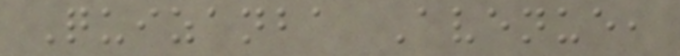Quizanba Avenue,
